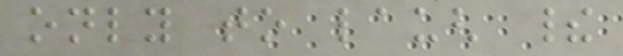only to laugh their
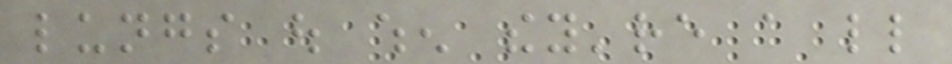lungs out when they're a little
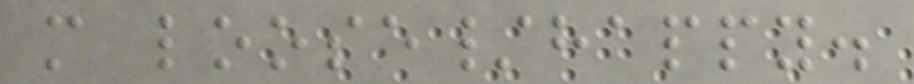more loose/happy.
